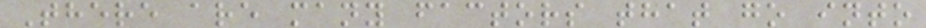There are many factors that go into
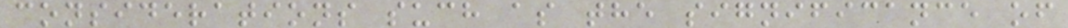considerations such as the significance of
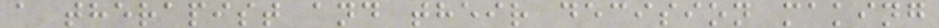a therapist and their decision making
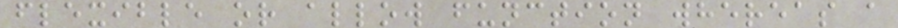flexible or allow function whereas a
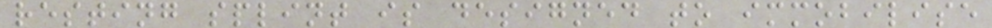resting splint is designed to immobilise
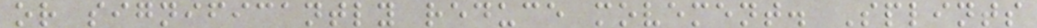or significantly reduce movement. Splints
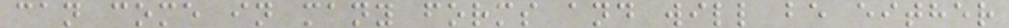can come in many forms and will be either
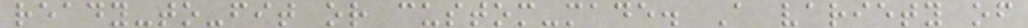ready-to-fit or custom-made. A variety of
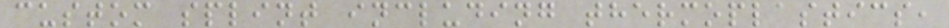custom splint including thermoplastics,
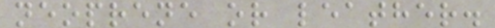neoprene or leather.
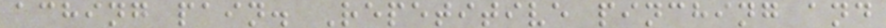aching pain. Repetitive pinching and
